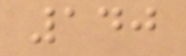140
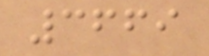3669
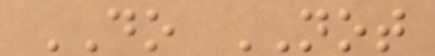DO NOT
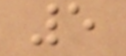5
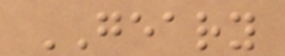GEARY
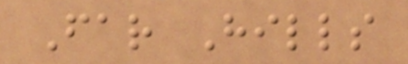Far Hills
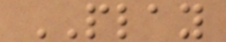PLAY
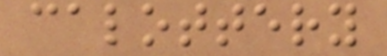calottery
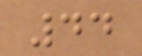44
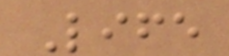Life
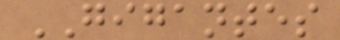GIGANTES
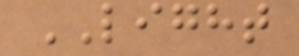LIGHT
